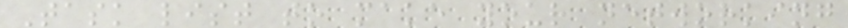Task list to make your networking
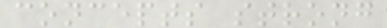concepts strong
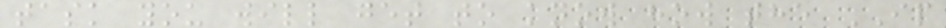task you will get to know how the IP
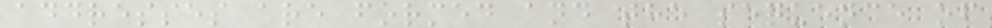addresses are formed and the sequence of
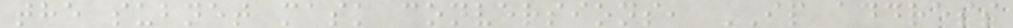the subnet mask conversions, IP address
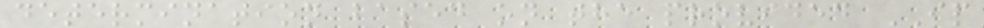determination based on the provided IP
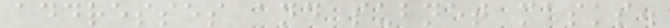addresses and subnet masks.
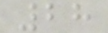28
